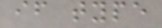if type
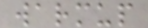warmup
